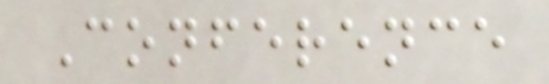Conference
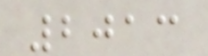2013
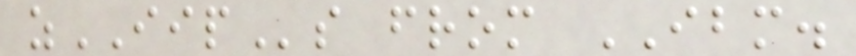zIIPs from IBM.
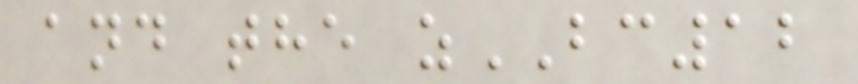and the zBC12
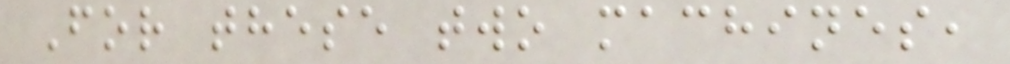For these two machines,
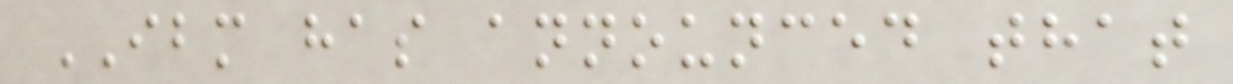IBM has announced that
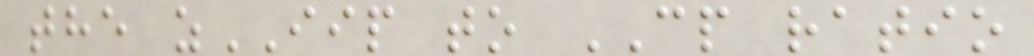the zIIP to CP ratio
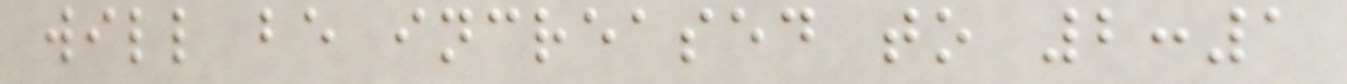will be increased to 2:1
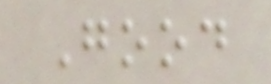Good
